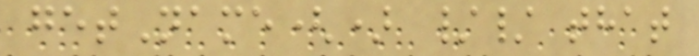getName() // that
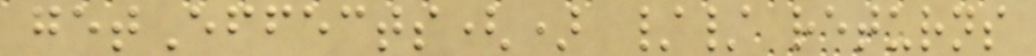getEffects() // returns
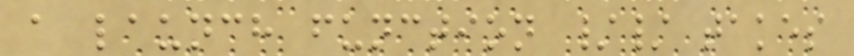a launch function // takes
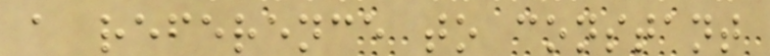a reference to constant
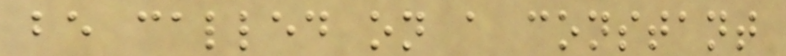be called on a constant
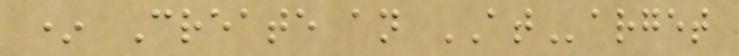* Create an ATarget
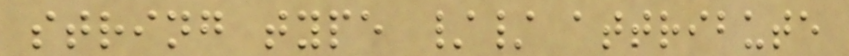string type // attribute
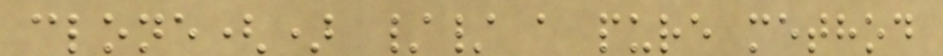clone() // a pure method
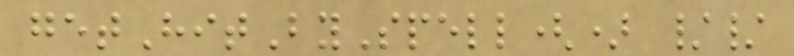getHitBySpell() //
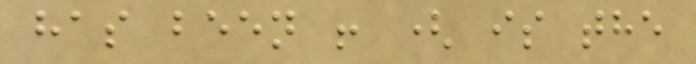has been ! ( is the
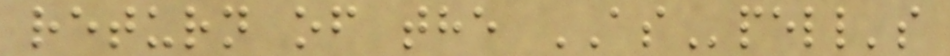return of the ASpell's
